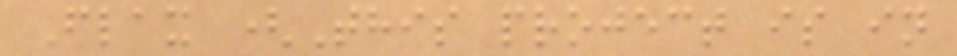Flax (This project is in
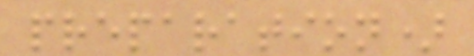preparation)
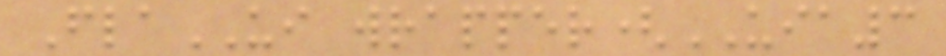FlaUI wrapper(UIA3
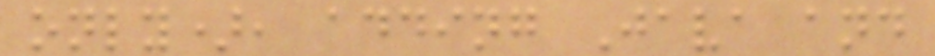only), adding Java and
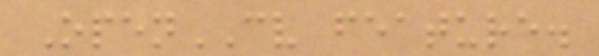OpenCV feature.
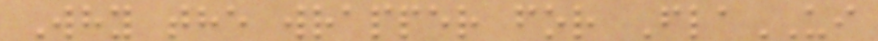Why the wrapper for FlaUI
